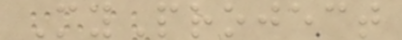MyProject
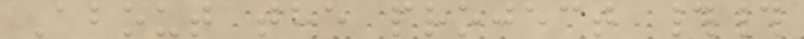About the project ##
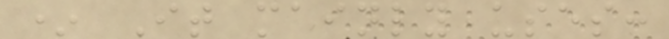* It mainly uses:
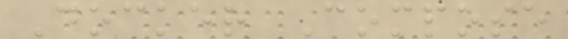Docker Compose
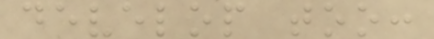develop too:
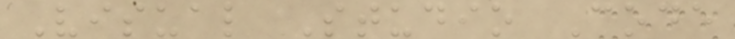Visual Studio Code
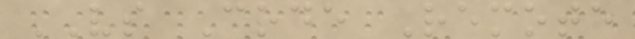VS Code Remote
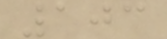103
